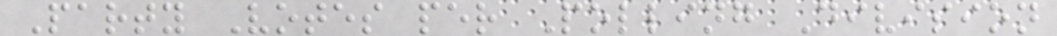Party Votes per Polling Division
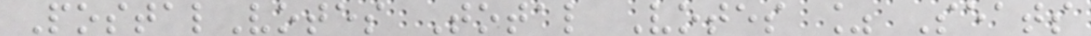PostalVotes Total Votes % Seats
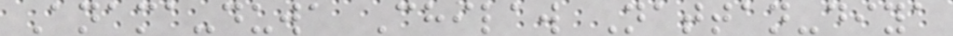Anama-duwa Chilaw Nattan-diya
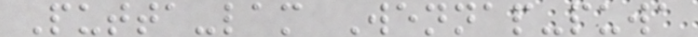Putta-lam Wennap-puwa
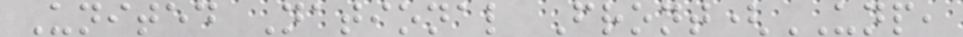United National Front(UNP,
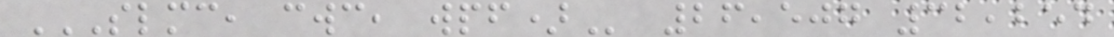SLMC, CWC, WPF) 26,507 32,254
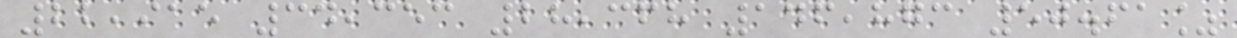22,915 34,353 28,368 146,873 50.61%
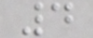4
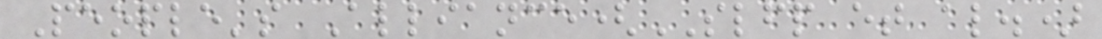People's Alliance(SLFP et al.)
